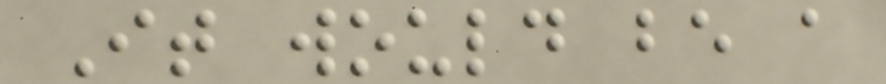It would be a
